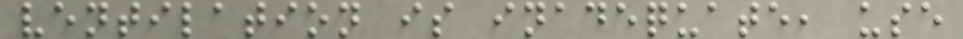ventilation is inadequate, use
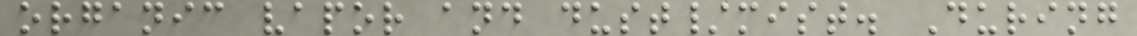organic vapor and dust/mist. During
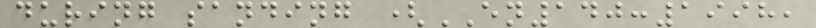during sanding (EN140:1998,
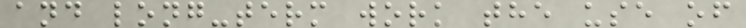and long-term work the use of
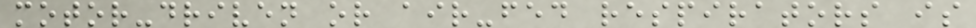motor-driven or air-fed respirators is
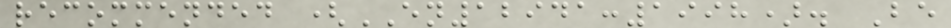recommended (EN12941:1998). Be
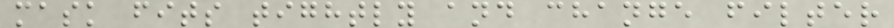mask fits tightly and change filter
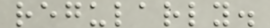regularly.
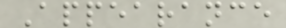Appearance
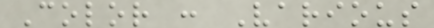Color : Various
